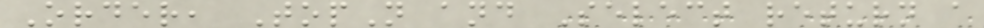Order, TopN and Select return a
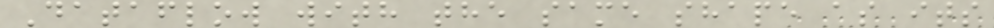Dataflow with the same shape as its
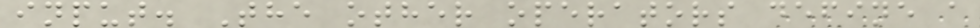input. The other operators define a
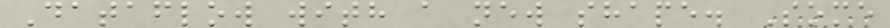Dataflow with a new shape. Some
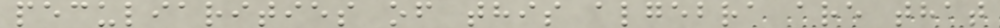peculiarities of this algebra are that
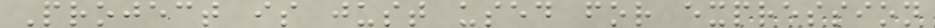Project is just used for expression
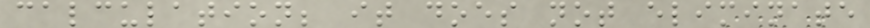calculation; it does not eliminate
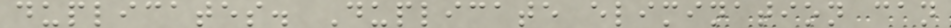duplicates. Duplicate elimination can
